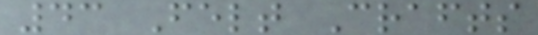43 Felt Crafts
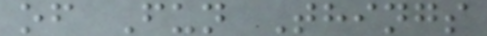of Fun Things
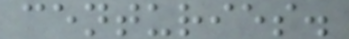centuries.
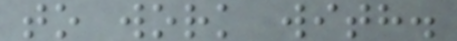to work with.
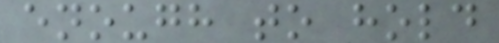enough to hold
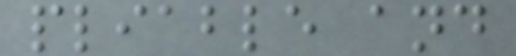pliable and
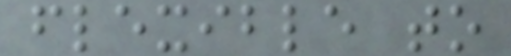flexible to
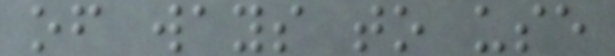of ways to use
